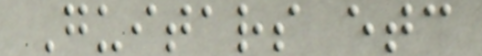Guitars etc
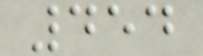454
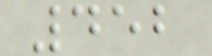452
